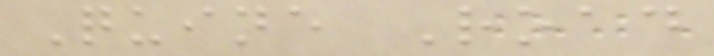Quine Road
